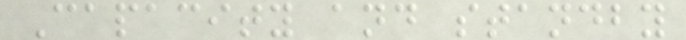Capacity and standby
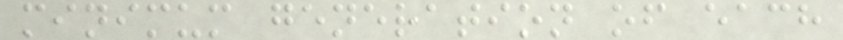minimum generation of each
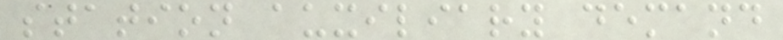station auxiliary demand
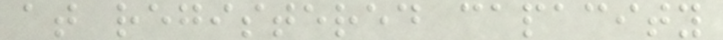at registered capacity
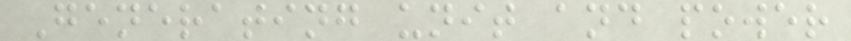Generating unit and power
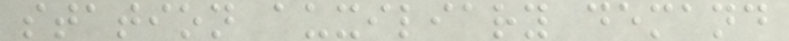station auxiliary demand
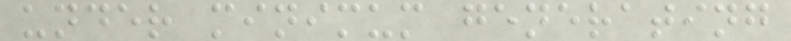under minimum generating
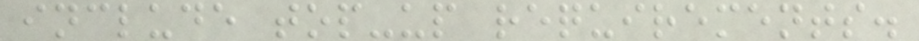include top-up requirements.
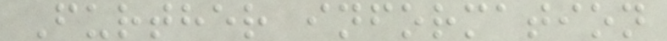Further information
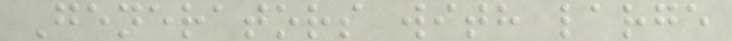Generators with large
